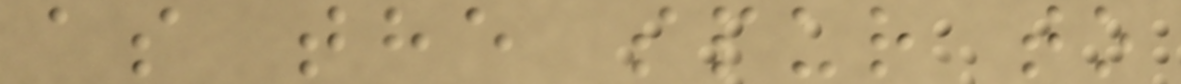as the spur to
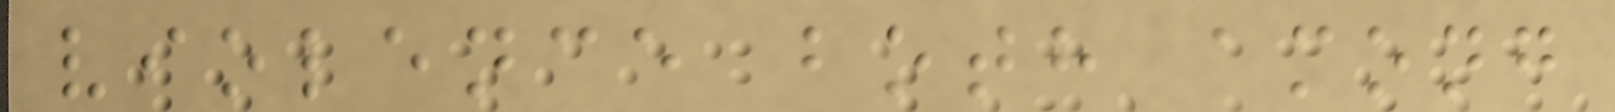violence both among
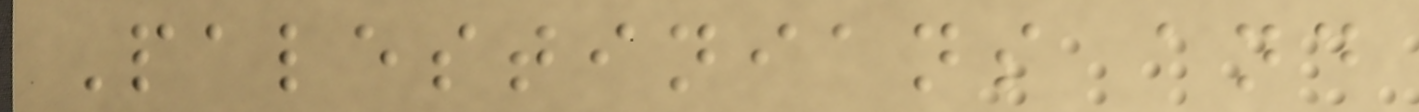Palestinians and
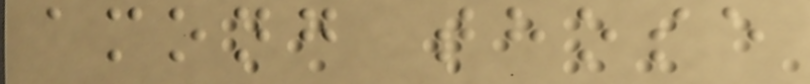among those
